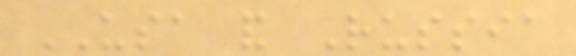USA and Russia
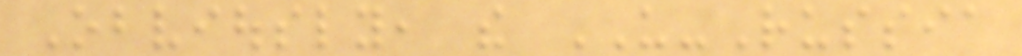Obviously, the US-Russia
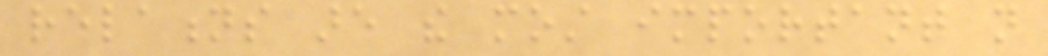relations are the most important not
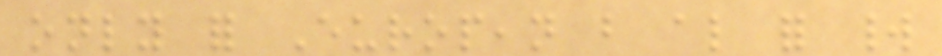only for European but also for world
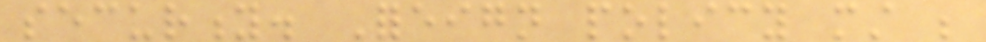security. Foreign policy must be
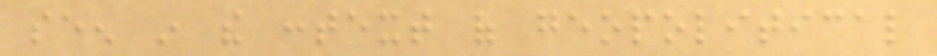seen in the context of geopolitical
